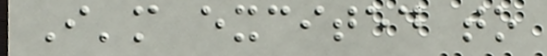I'm excited to
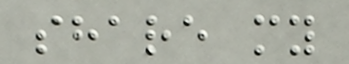share my
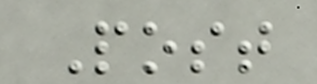Post
